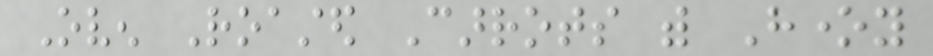Oven Roasted Carrots with Honey
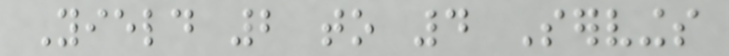Yield 2 to 4 Servings
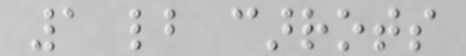1 lb carrots
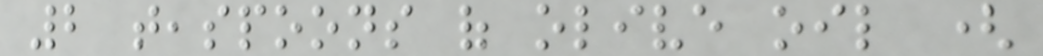2 teaspoons of olive oil (
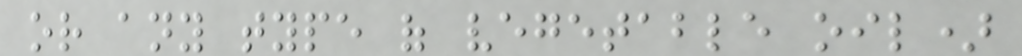or any type of vegetable oil)
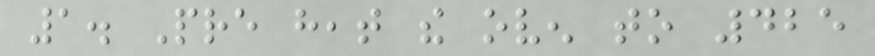1. Pre heat the oven to 425
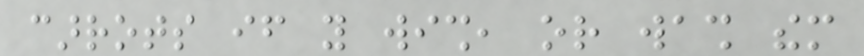carrots if you wish, or wash them
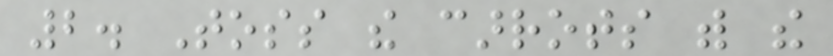2. Toss the carrots with the
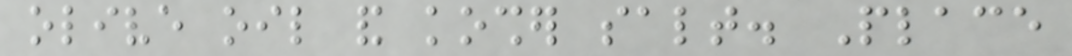olive oil and kosher salt. Place
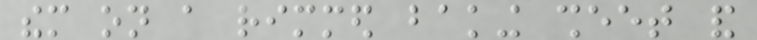them on a rimmed baking sheet and
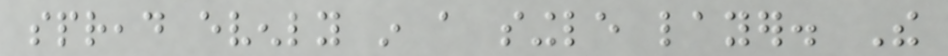spread evenly in a single layer. The
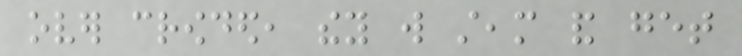over crowded, they will steam and get
